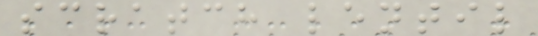scratch lentil
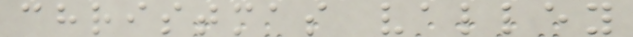christmas valley
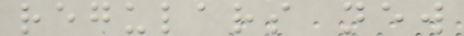regulars new
